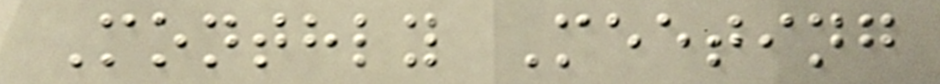Monthly Meeting
